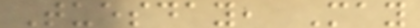Tuesday, May
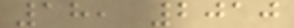18, 2010
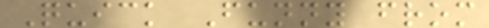Quick Funny from
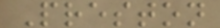Preston
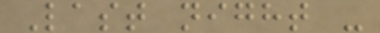Last night -
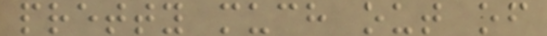pretty much out of
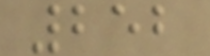252
